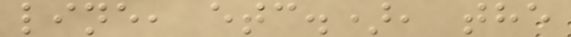line, etc.), the
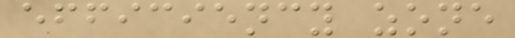efficiency zone
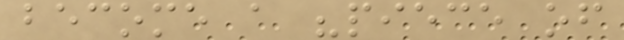become a "piece of
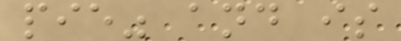pie" and is
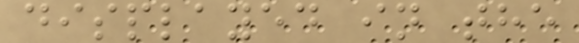displayed in the
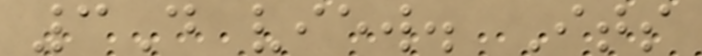3D view. Its
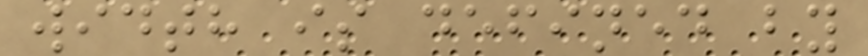width is defined by
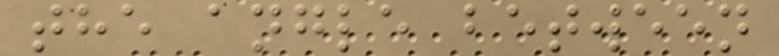the angle between
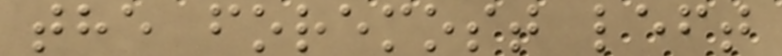the foremost left
